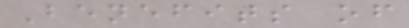Benefits of
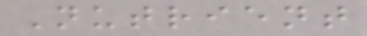Nutrient
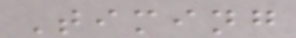Timing
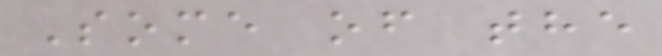Some of the
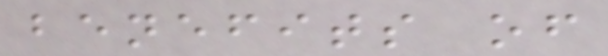benefits of
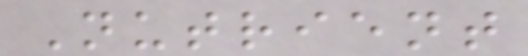Nutrient
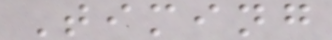Timing
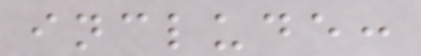include:
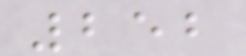252
